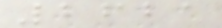2621
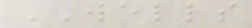WELLS
